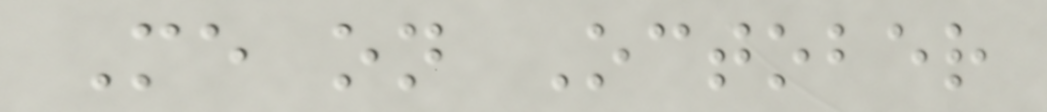Me on October
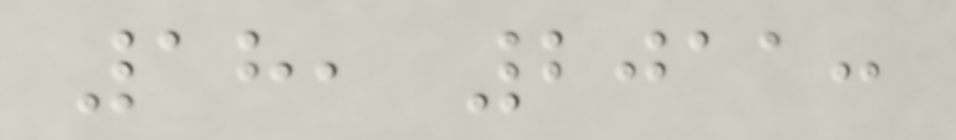18, 2011:
